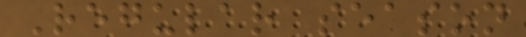Regular season
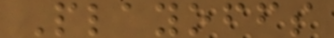Playoffs
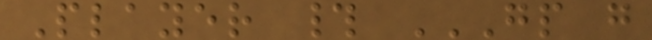Player # GP G
